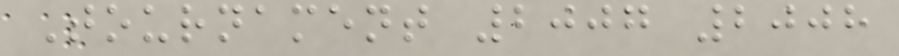Tournament 2007 2008
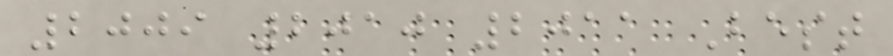2009 2010 2011 Best
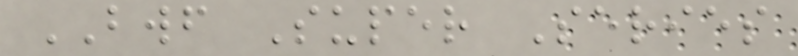BWF Super Series
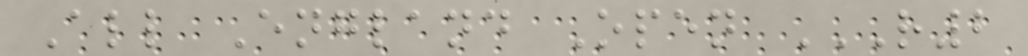All England Open R2
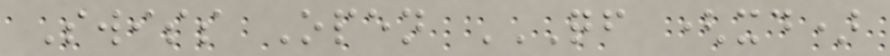Swiss Open QF (XD)
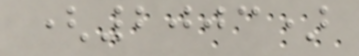(2003)
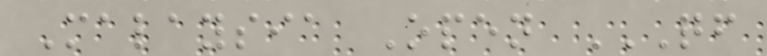Malaysia Open QF
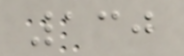130
